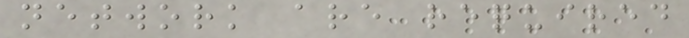network are required
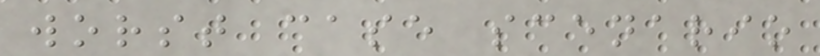worst case scenario
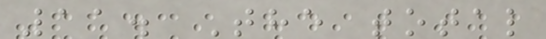11. The total
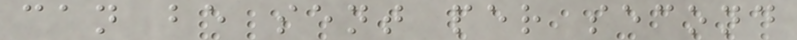can be sent per second
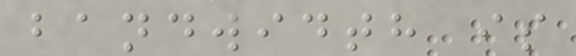bandwidth is
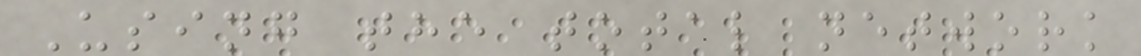Using the total network
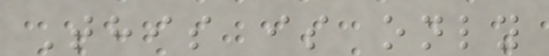This is only
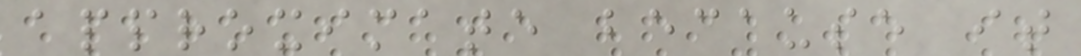approximate because it
